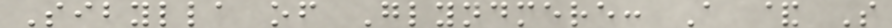Sibylla of Glyndmere: A & S
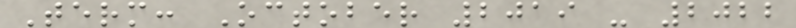Term: October 2019 - 2022
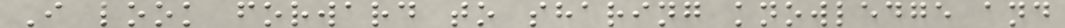I look forward to sharing knowledge and
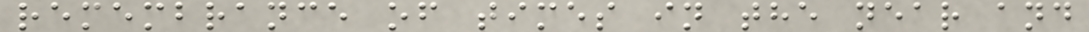remembrance of times in the near and
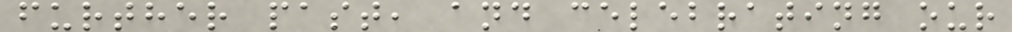further past, and celebrating our
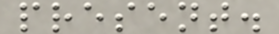present.
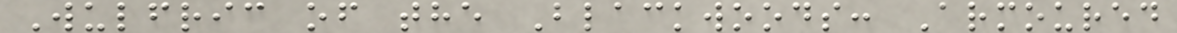Wulfric of the Blackwoods: Armoured
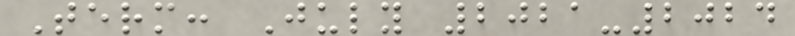Term: July 2021-2024
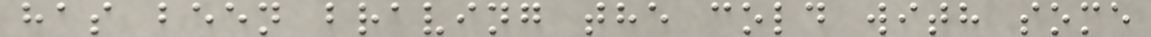has been braving the cold with some
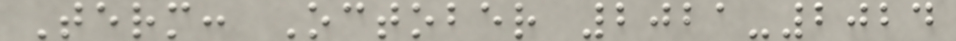Term: October 2021-2024
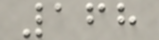168
